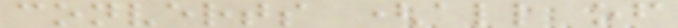converts (all of
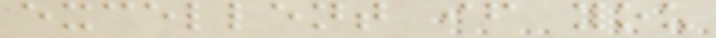excellent if you
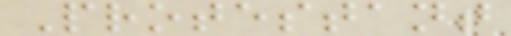Protestant
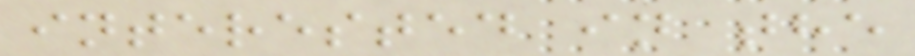interested in the
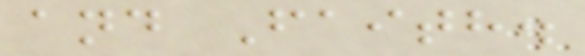and Faith.
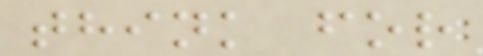think for
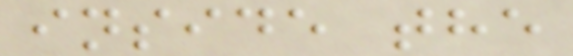inside the
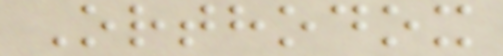Orthodox
